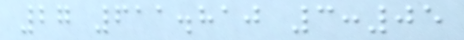27 611.810 3:05
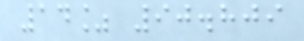14% 90.809
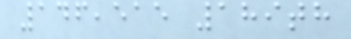146,515 189th
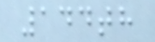144th
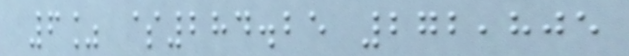6% $284.25 272,805
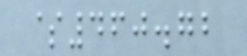$460.72
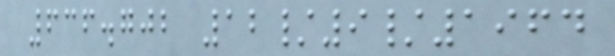636.702 12/9/1964
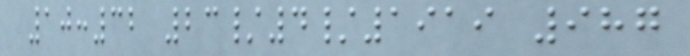10:32 23/4/1919 987
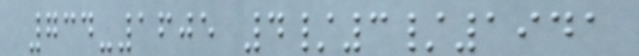734-1605 4/3/1941
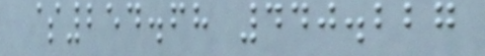$254.68 440.227
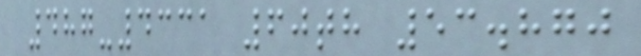487-4331 60th 53.870
